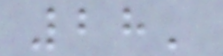28'
